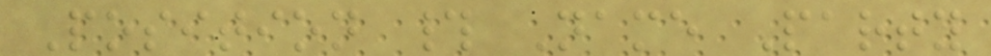Position # Name Party
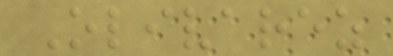Olivarez
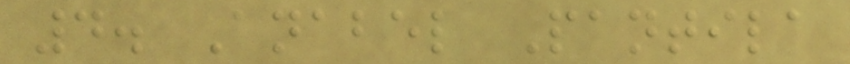4. Anabel Pantila
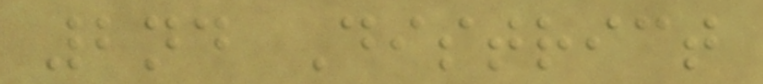2nd District
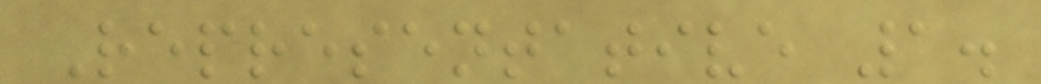Representative 1.
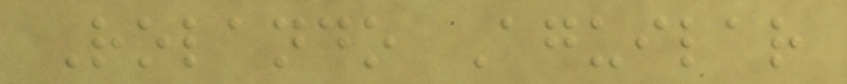Rolando Aguilar
